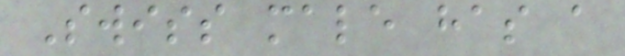Swiss male has a
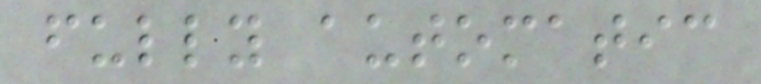fully automatic
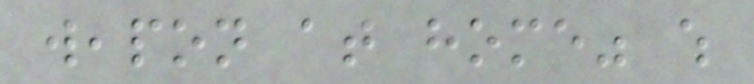weapon at home" which
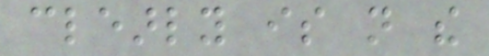clearly is not the
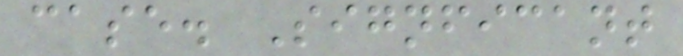case. Signficant
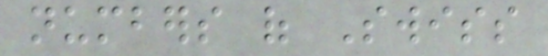numbers of Swiss
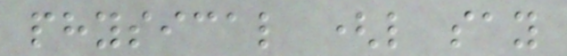physical (like say
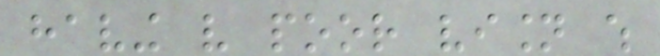having very poor vision which
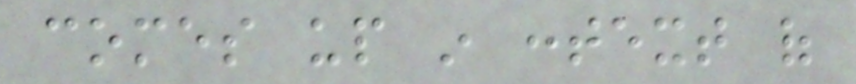comes up in context of
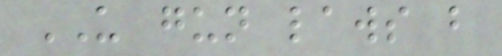US gun laws but
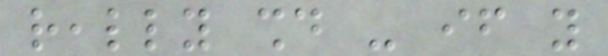really should - if you
